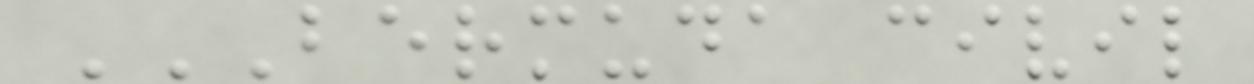BERMUDA CIVIL
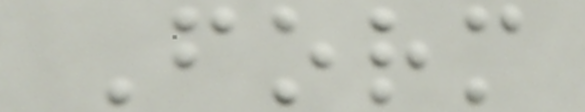Form
